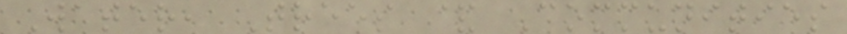Water, Trees & Communities
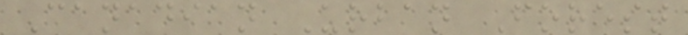Canadian Urban Forest
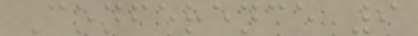Conference 9
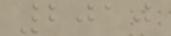2010
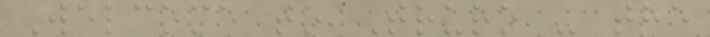Welcome to Truro - the
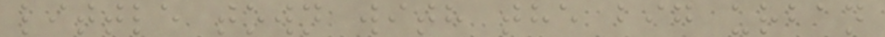little town with the big urban
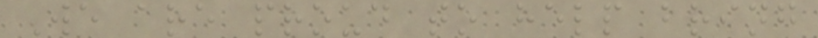We are proud to help bring
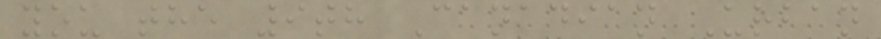you the 9th Canadian Urban
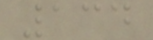134
